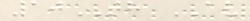10TH AV
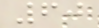60
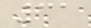31
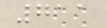711
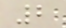2
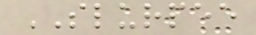SLURPEE
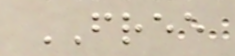FREE
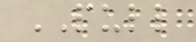PULL
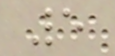5
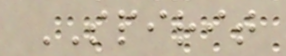SPIRIT
